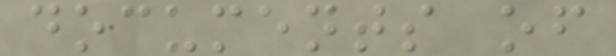documents of
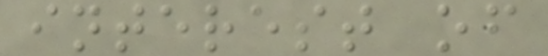interest of
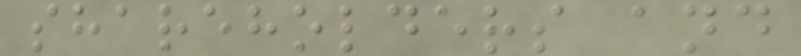shareholders and
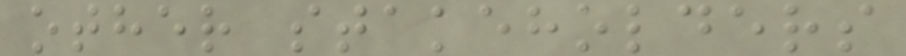other stakeholders
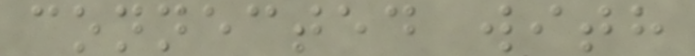connected with
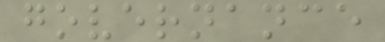governance
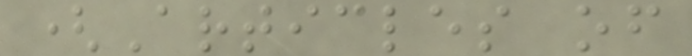(Articles of
